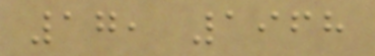17, 1968
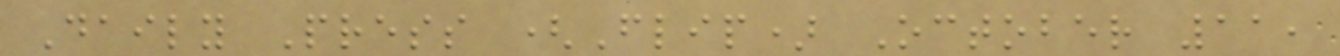Daily Press (Flip) October 11,
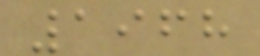1968
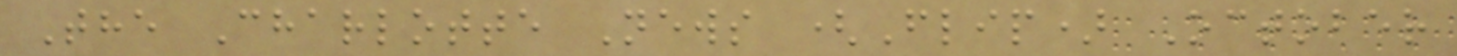The Charlotte News (Flip) October
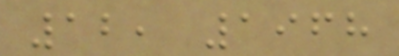12, 1968
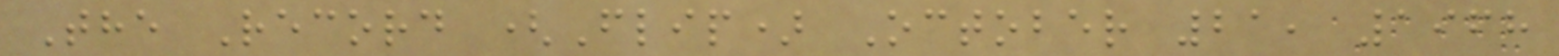The Record (Flip) October 21, 1968
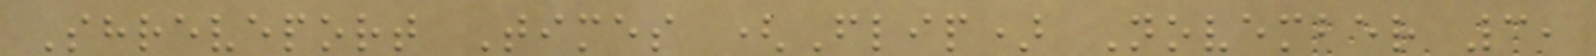Shreveport Times (Flip) November 3,
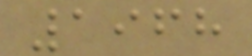1968
